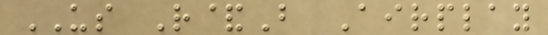US R&B Airplay
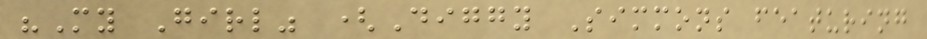"My Girl" (Diggy Simmons featuring
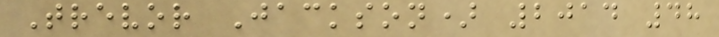Trevor Jackson) 2014 48
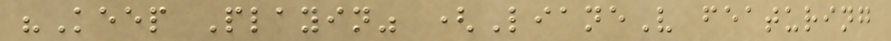"Keep Playin" (LianeV featuring
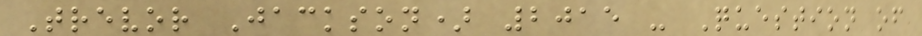Trevor Jackson) 2015 - Question of
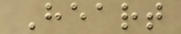Heart
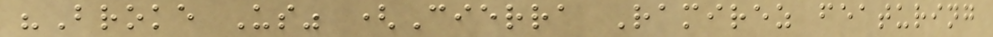"Broke Us" (Cierra Ramirez featuring
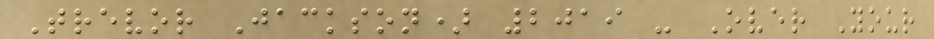Trevor Jackson) 2019 - Over Your
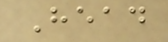Head
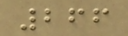266
